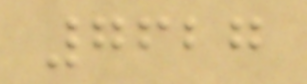7627
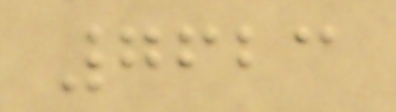7623
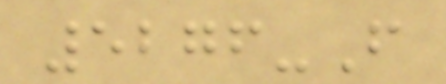5276-F
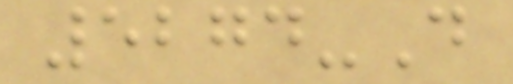5274-D
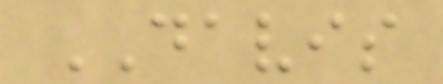DAVIS
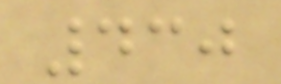430
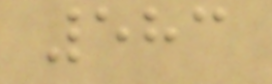583
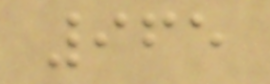965
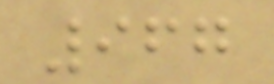967
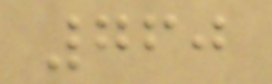760
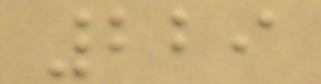229
